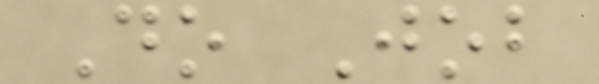Do Job
